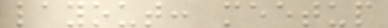layout: meetup
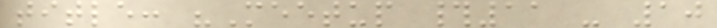title: "Meetup #11 - 10
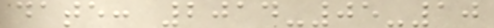date: 2014-05-10
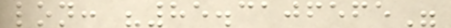lon: "85.3106565"
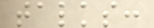talks:
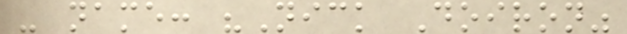- name: "Nick Doiron"
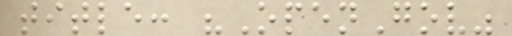title: "OpenGov"
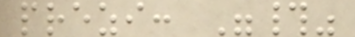prezi: "#"
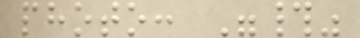photo: "#"
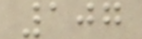107
